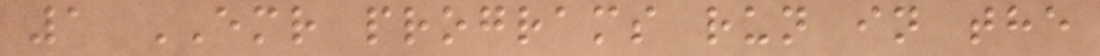1 EMR programs run in the
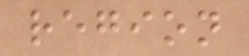region
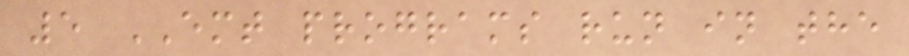5 EMT programs run in the
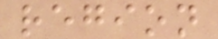region
